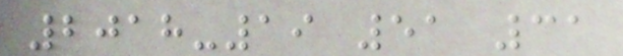2018-19 51 31
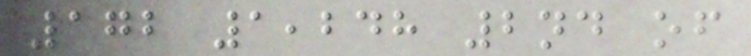172 1,248 2nd of
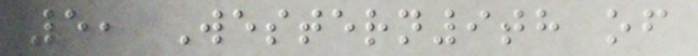5, Western9th of
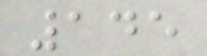145
